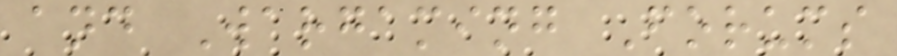and Wargaming Forums
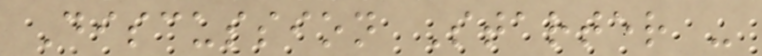Discussion Starter -
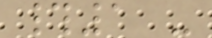#1 -
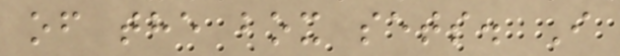of the box sets. I
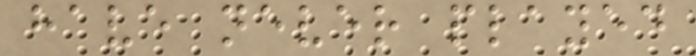have never played
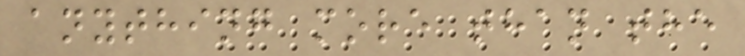anything more than the
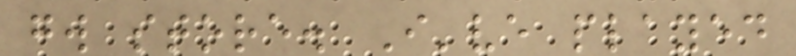gw store. I've played
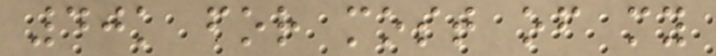40k for most of my
